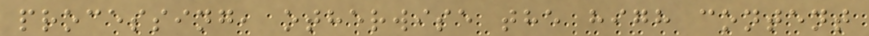processing, otherwise the high content
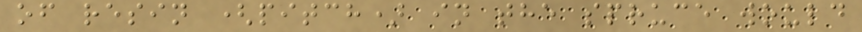of resin (pitch) in the spruce would
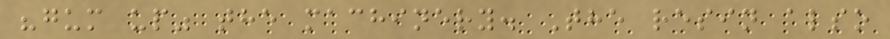"gum up" the machinery. The resin also
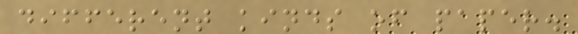different kinds of paper.
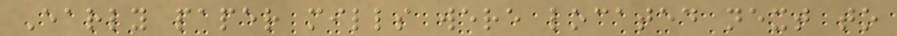Early paper mills were located next to
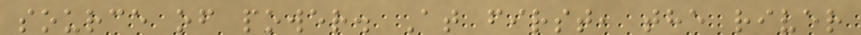source of power. At first, the river
